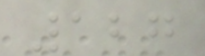127
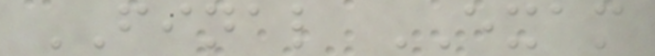FINAL EXAM
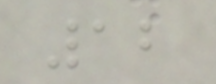12
